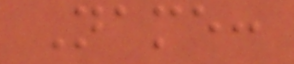Name:
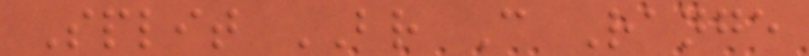Split BR C Range
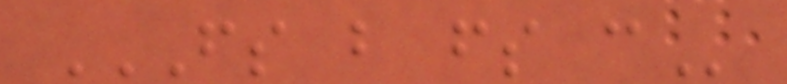FS B FS C
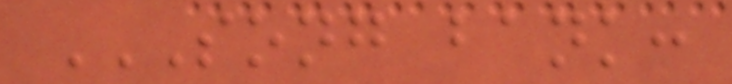SONG BANK:
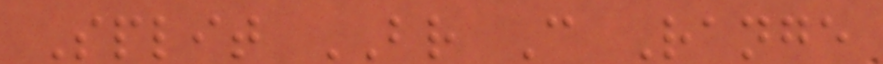Split BR C Range
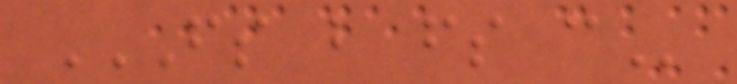FS B FS C
